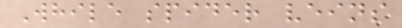While spider veins
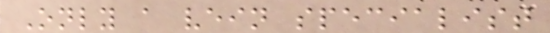Only a vein specialist
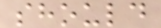should
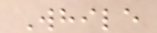While
